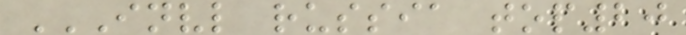INVL RUSSIA TOP20
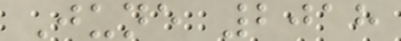June 2018
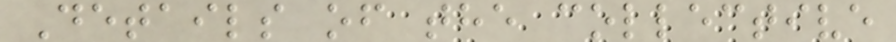Details of the collective
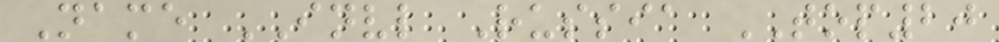Name INVL Russia TOP20
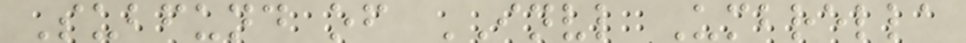Subfund of INVL Umbrella
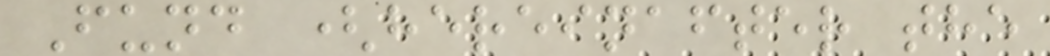Fund (hereinafter the
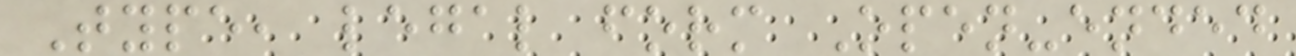Type, legal form Open-ended
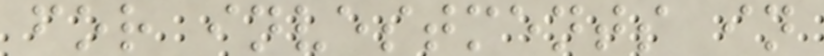for investments in
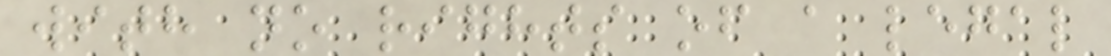with no rights of a legal
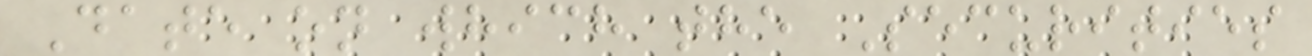Date on which the Securities
